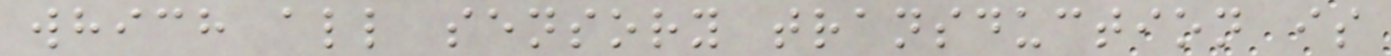which all sensory transduction is
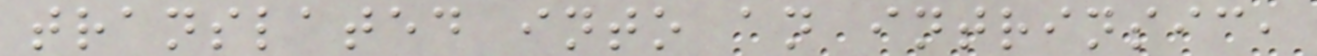translated into an intrinsic,
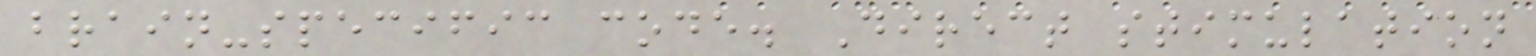brain-specific code. Direct stimulation
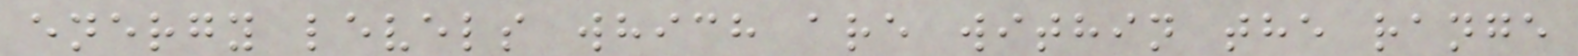energy levels which are within the range
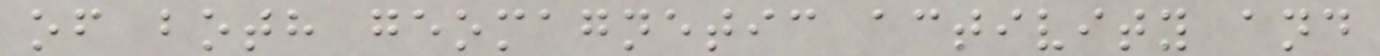of both geomagnetic activity and
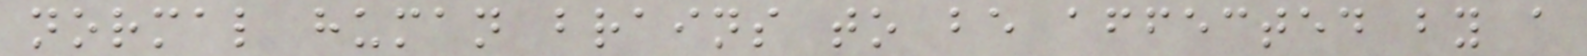normal human brains to be affected by a
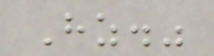Hz."
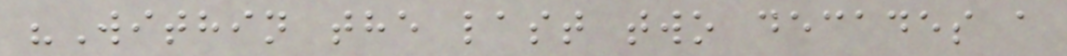"Within the last two decades a
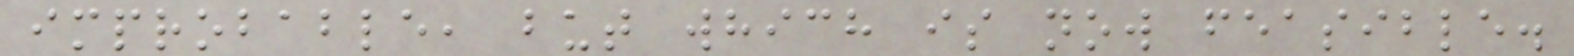improbable, but which is now feasible.
